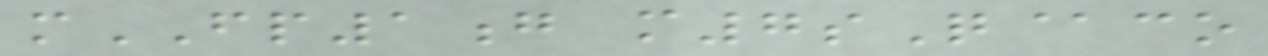mFP1g m7sQ@co
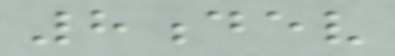8dev
